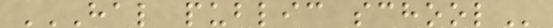HAL PUBLIC SCHOOL
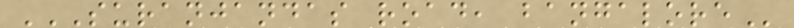SURANJANDAS ROAD, BANGALORE
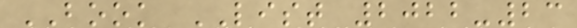BOOK LIST 2022-23
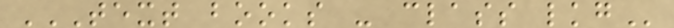TEXT BOOKS - CLASS LKG
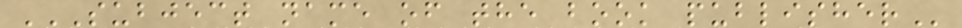SUBJECT NAME OF THE BOOK PUBLISHER
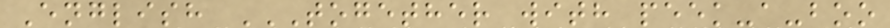English TOGETHER WITH PEEK-A-BOO
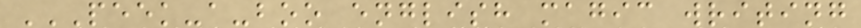PEEK-A-BOO ENGLISH MAGIC WRITING
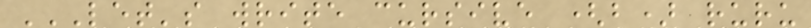LET'S WRITE CURSIVE (B) RURU
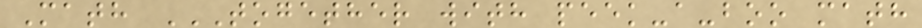Math TOGETHER WITH PEEK-A-BOO MATH
